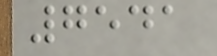7541
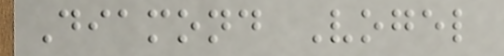Diamond Vogel
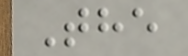The
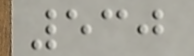530
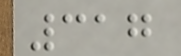317
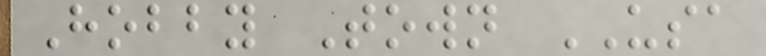Hobby Town USA
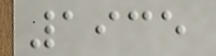1935
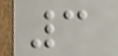3
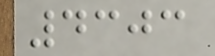4303
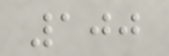100
